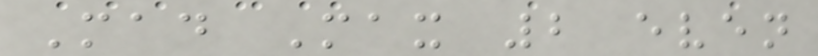Mad Max 2 even
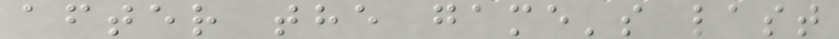after the game's last
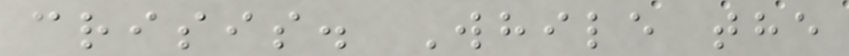crisis. While the
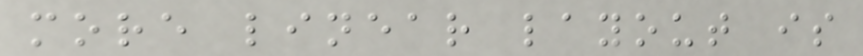more linear layout is
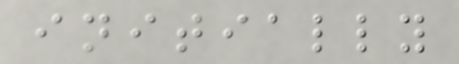initially
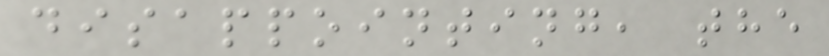disappointing, the
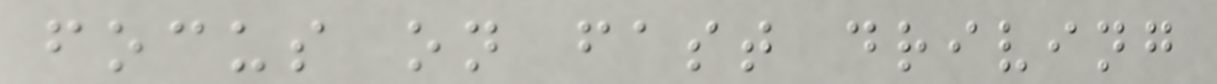focus on fast driving
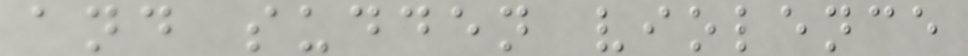and sudden violence
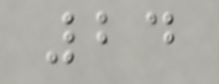24
